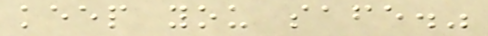keep you safe."
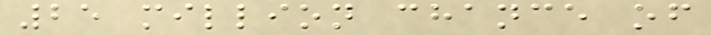25 million chance of
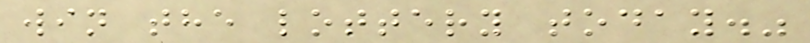win the lottery today."
